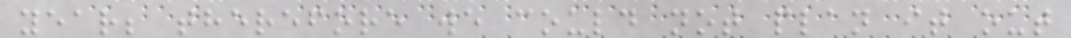year; therefore we could not plan it out
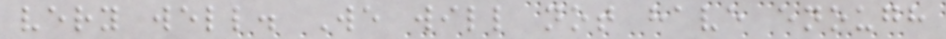very well. We will not have enough
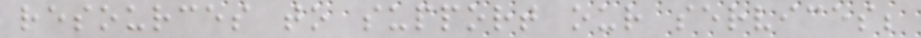resources to support our services;
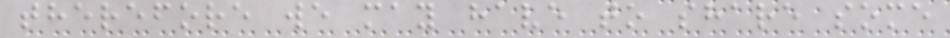therefore we may have to share some
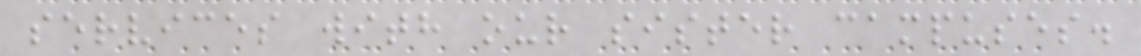services with our sister campuses.
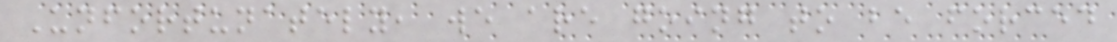Unfortunately, we are going to be forced
